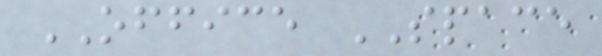OFFICE SPACE
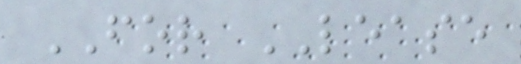FOR LEASE
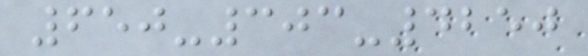650-303-4250
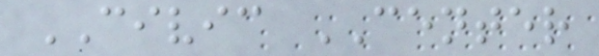CIVIC CENTER
